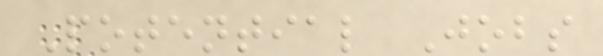Potential Jobs
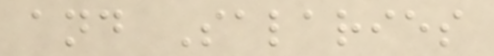and Salaries
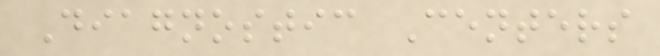Diagnostic Centers
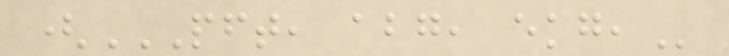(PFT, ABG, EKG,
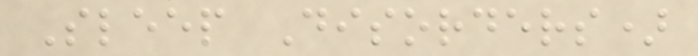Sleep Disorders)
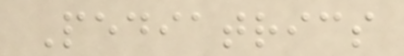Pediatrics
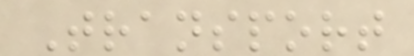Transport
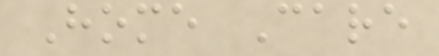Home Care
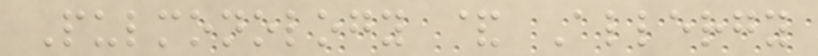Pulmonology & Allergy
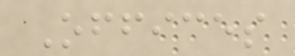Offices
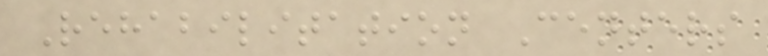Rehabilitation Centers
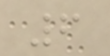6
